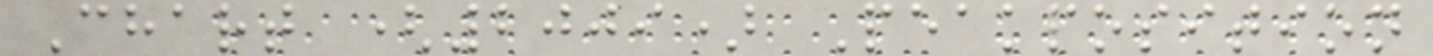Chart (2009) Peakposition
